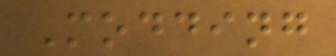Modding
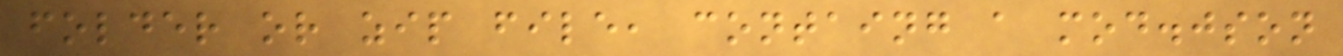folder or zip file, containg a mod.json
